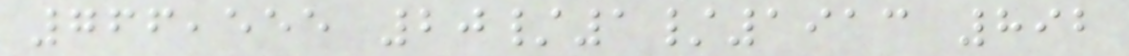766,555 20/1/1913 892
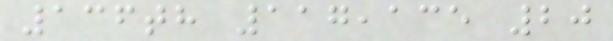136th 117,135 20
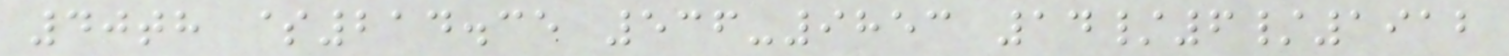40th $214.35 536-9853 14/6/1912
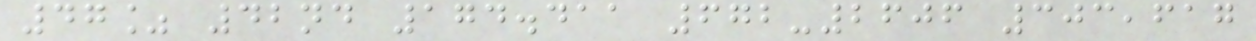47% 42nd 174.411 672-2606 303,617
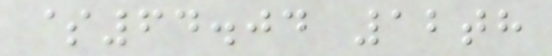$64.04 12th
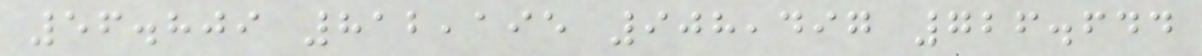56.809 812,195 908,497 726.644
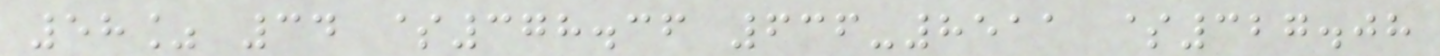58% 34 $378.36 636-8511 $327.08
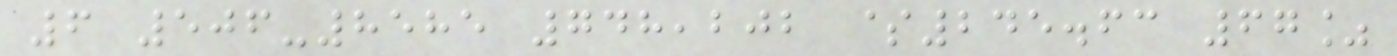6 506-8585 748,202 $245.63 67%
